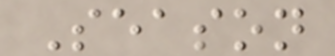Season
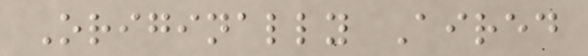Originally Aired
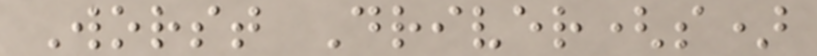Worst Driver(s)
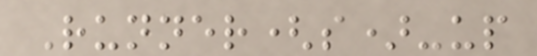Runner(s)-up
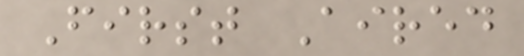First Aired
